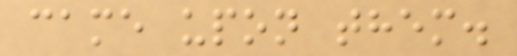came upon them.
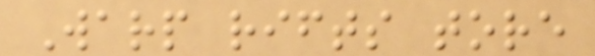Warp rifts tore
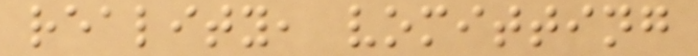reality, vomitting
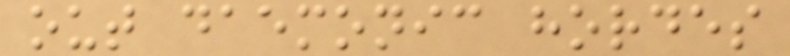out daemonic hordes
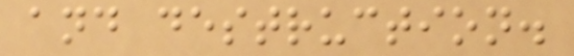and destruction.
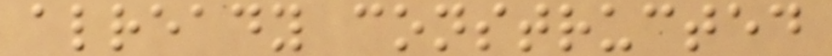already constructed
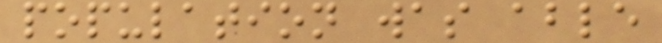population was able
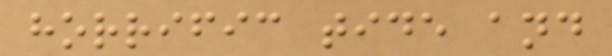horrific tide and
